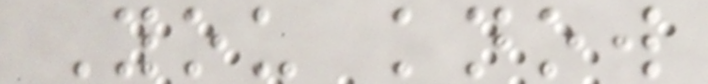You know
